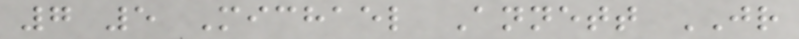7 5 Michael Annett JR
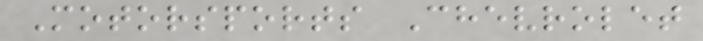Motorsports Chevrolet
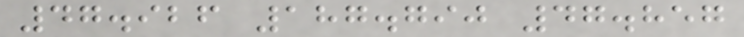47.926 187.790 47.857
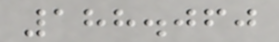188.060
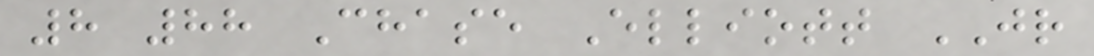8 88 Chase Elliott JR
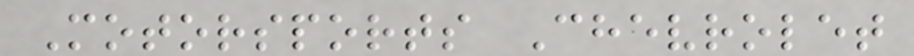Motorsports Chevrolet
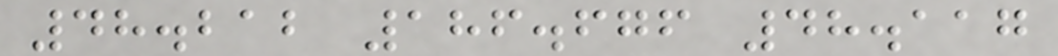48.212 186.676 48.117
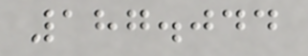187.044
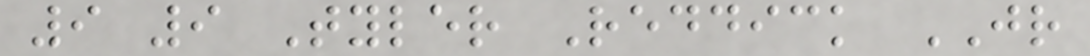9 9 Tyler Reddick JR
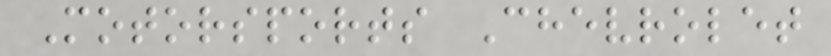Motorsports Chevrolet
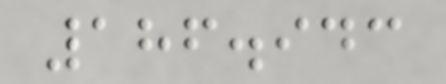186.943
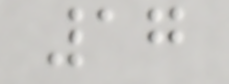17
